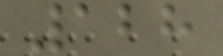128
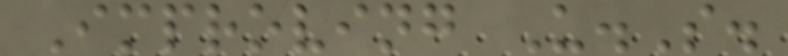Improving U.S.
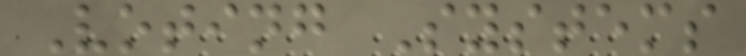Voting Systems
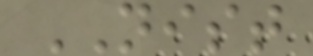NIST
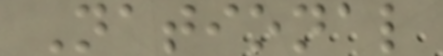National
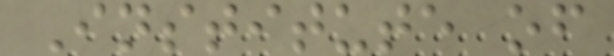Institute of
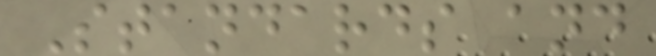Standards and
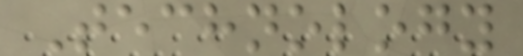Technology
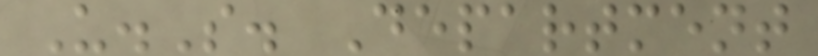U.S. Department
